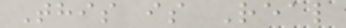This is Real
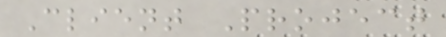Client Project
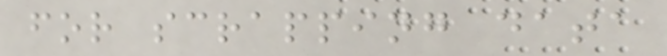for scrapping data
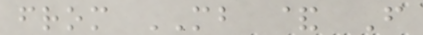from MB & F
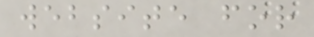website for
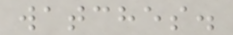watches.
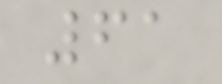61
